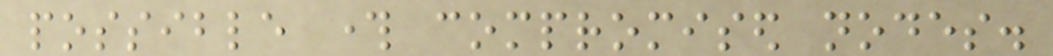possible through compromised nodes.
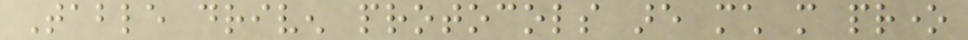Table driven protocols are much more prone
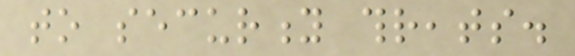to security threats.
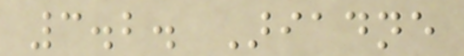3.2. Ariadne
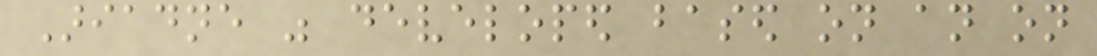Ariadne was developed based on an on
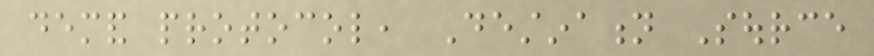demand protocol, Destination Source
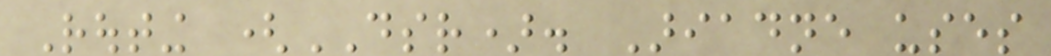Routing (DSR). Ariadne uses
